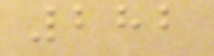282
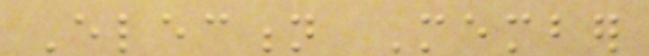Election Member
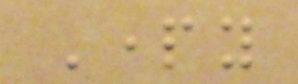Party
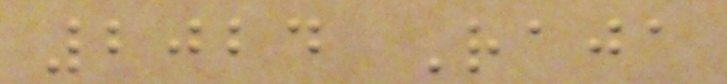2024 Raja
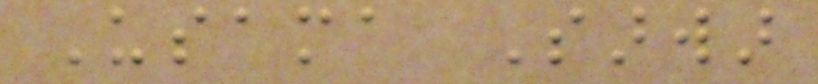Usama Sarwar
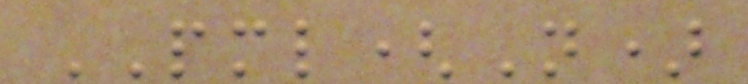PML(N)
